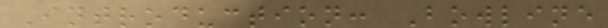Introduction: Bowline
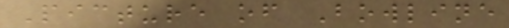Picture of Bowline
